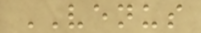VENUS
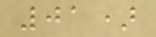01)
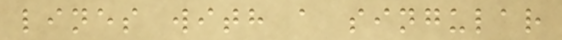lines with a singular
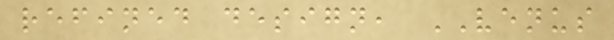refined design, VENUS
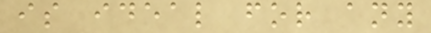is ideal for any
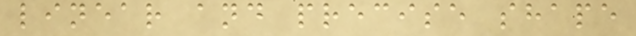linear and precise shape
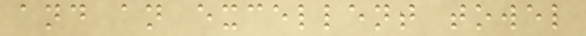and an excellent towel
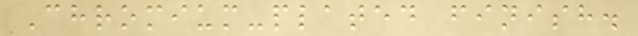Chromium-plated finish.
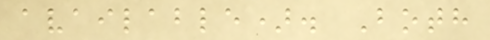available). Both
